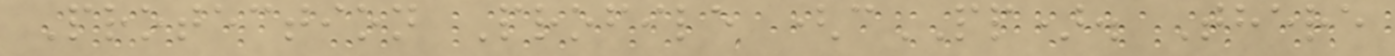Protection Profile (cPP). There
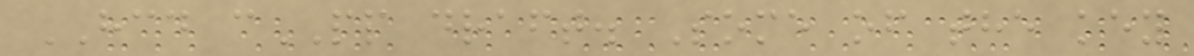HCD cPP draft. Some of the key
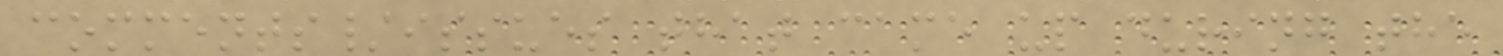comments/issues that came up during the
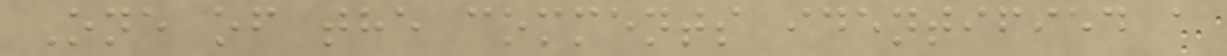One of the comments identified a
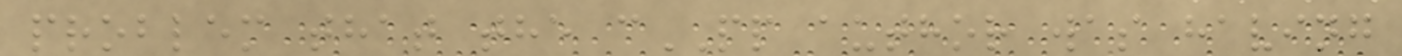problem that the cPP author was having
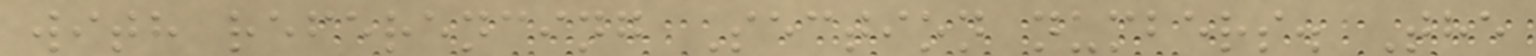with referencing Section numbers. The
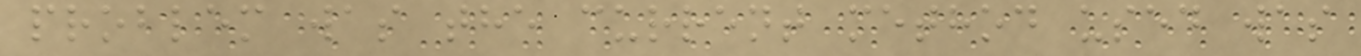problem was the current method used was
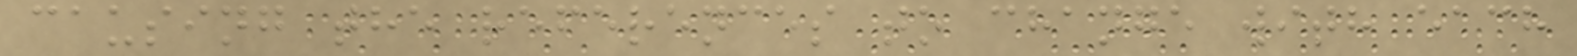causing the references to change with each
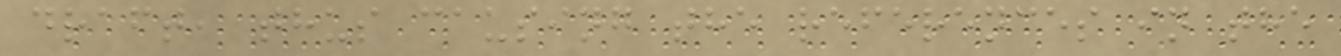draft, thus causing the references in the
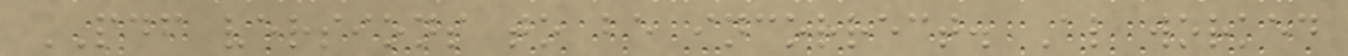PDF versions to be incorrect. Al worked
